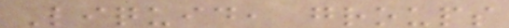Liquid, groups
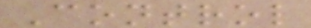Control
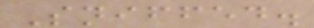Sniffed.
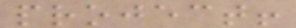project!
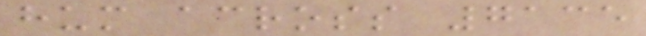hum across 7135
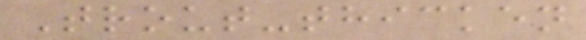Trout-thicken
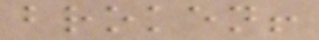broken!
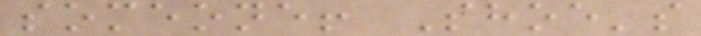someone! Shoe's
